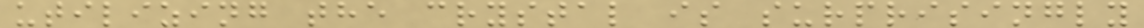utilizing the crystal is surprisingly
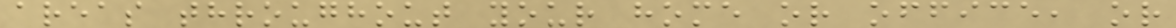areas throughout your home or office, or
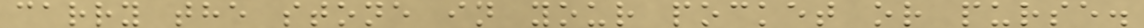carry the stone in your pocket or purse.
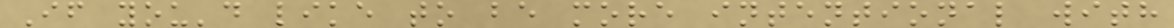If you'd like to be more intentional with
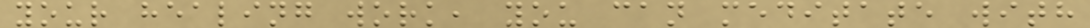your healing work, you can meditate with
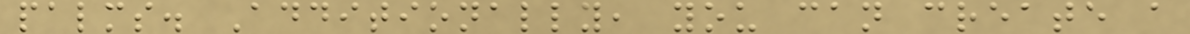palms. Additionally, you can create a
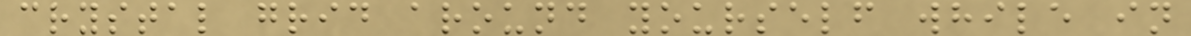crystal grid around yourself while in
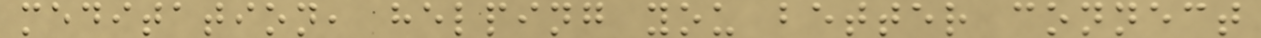meditation, helping you better connect
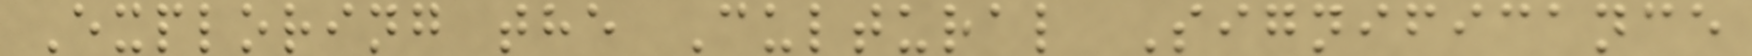Exploring the Cultural Significance
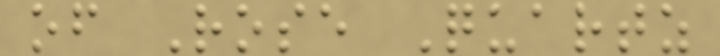of Rose Quartz
